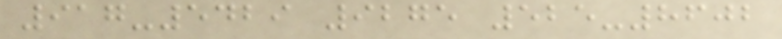917-5429 9275 525-8602
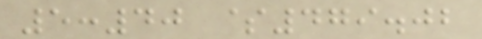5:40 $479.02
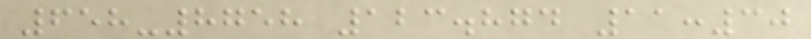658-8758 123.874 11:30
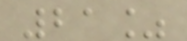21%
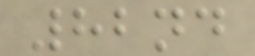82nd
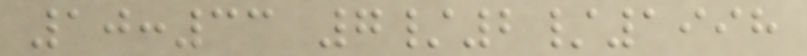10:33 7/2/1998
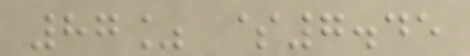87% $7.45
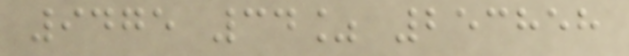9475 34% 253858
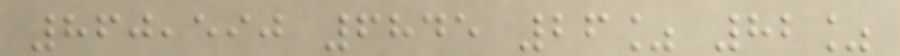860,590 6845 26% 82%
